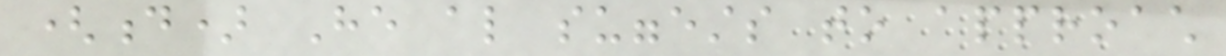(d) He also suggests to approach
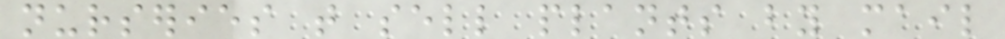nurseries that sell plants by mail
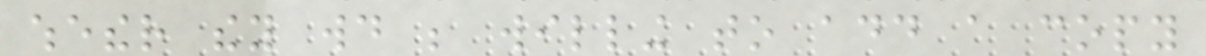whether they would be willing to add a copy
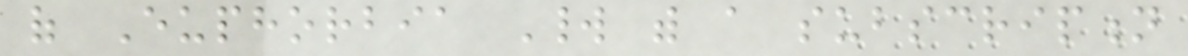of Euphorbia World with a subscription
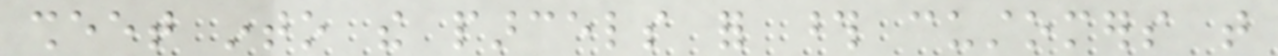sheet into the parcels for those customers that
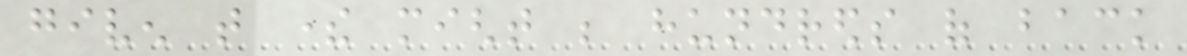given that there might be hundreds of back
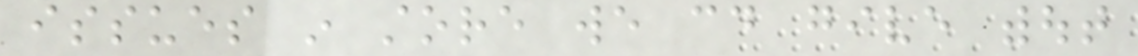issues in store we could give without
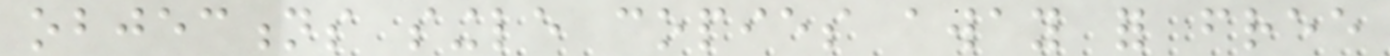objections single copies away for free
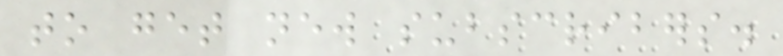to get new subscribers.
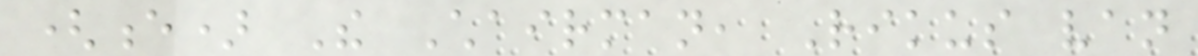(e) The Chairman, Rikus van
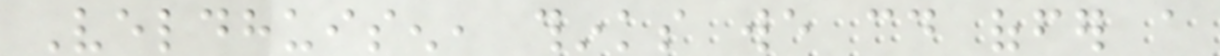Veldhuisen, thinks we could offer a
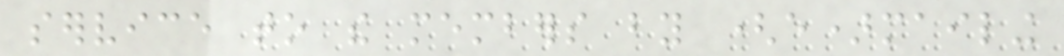service to the members by (e)mailing
